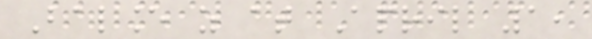Balance as at April 1,
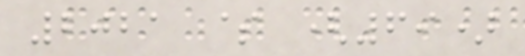2021 $ (69)
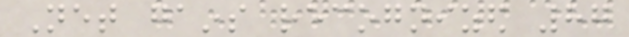Net gains recognized 87
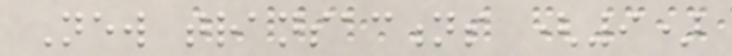New transactions (9)
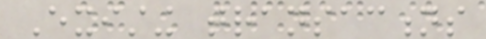Existing transactions
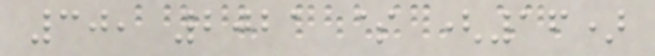30, 2021 $ (16)
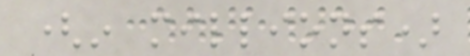(in millions)
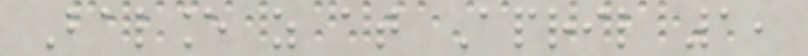Balance as at April 1,
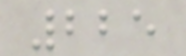225
